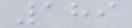189
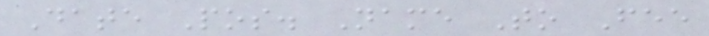Date Pos. Name To Fee
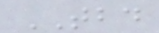TBD
